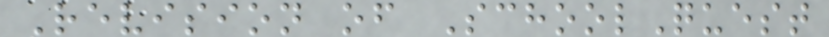Revision of SchoolQuest
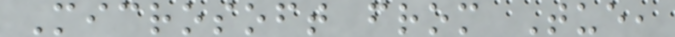Microsoft from Tue,
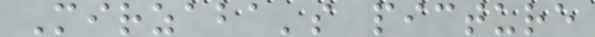Mirzaba's picture
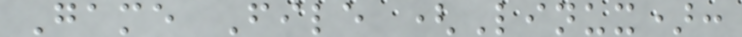Game File (Linux):
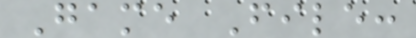Game File:
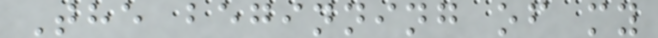The beginning of my
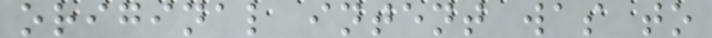original intent was to
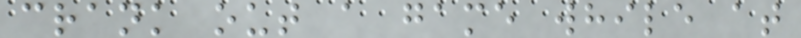crank out a game while at
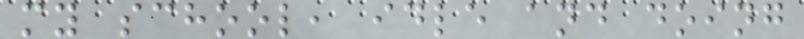my school, idle and doing
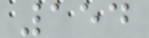154
